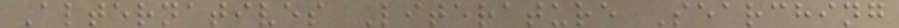Alternatives Literature Searching
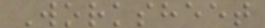Worksheet
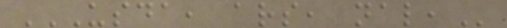USDA, ARS, NAL,
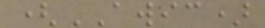(AWIC)
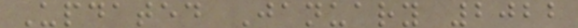Updated January 2022
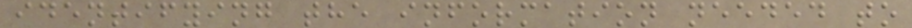identifying the information needed to
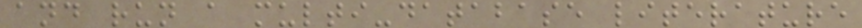and run a multi-database literature
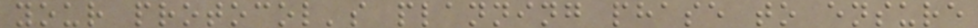your protocol's planning phase to ensure
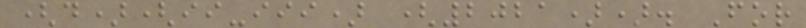(d)(ii-iii) (2021)). For
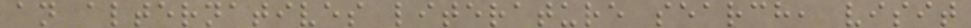an alternatives literature search, visit
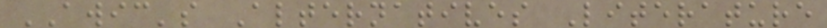AWIC's Alternatives Literature
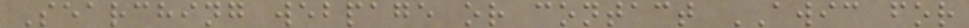Searching webpage or contact AWIC for
